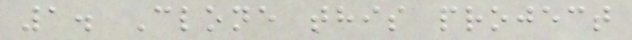1. Clone this project
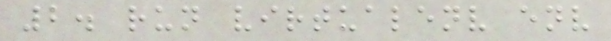2. run virtualenv env
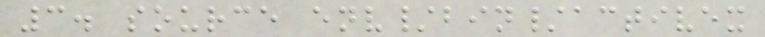3. source env/bin/activex
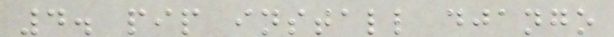4. pip install django
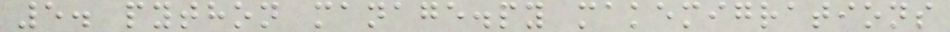5. python manage.py makemigrations
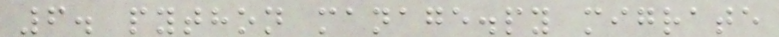6. python manage.py migrate
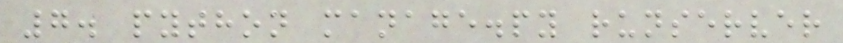7. python manage.py runserver
